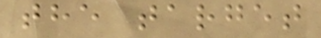the target
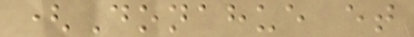(Donahue et
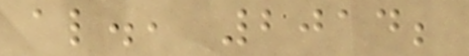al., 2014;
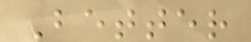Better
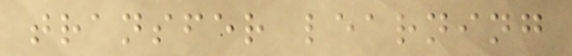transfer learning
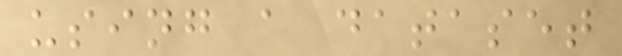using a dataset
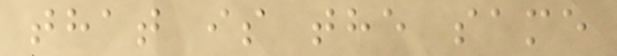that is the same
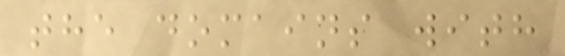the domains with
